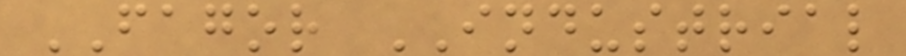FAGOR INDUSTRIAL
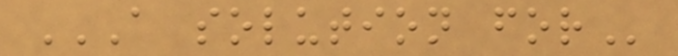A SOLUTION FOR
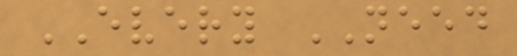EVERY NEED
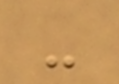-
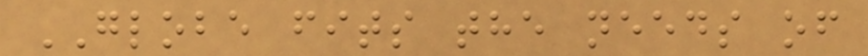GLOBE fits the needs of
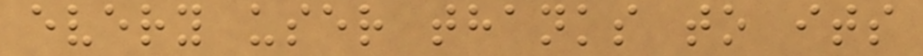every user thanks to its
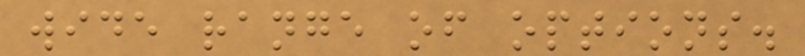wide range of options.
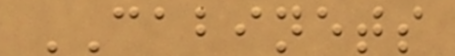CABINETS
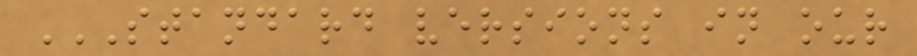STANDARD VERSIONS IN OUR
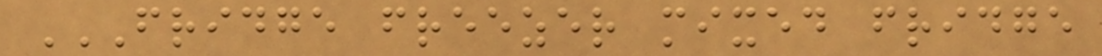FRIDGE FREEZER MIXED FRIDGE
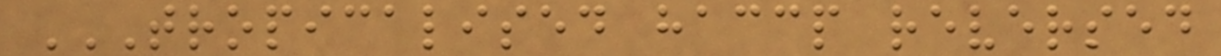TROPICALISED HACCP REVERSED
